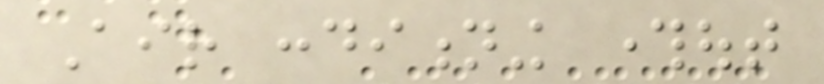Air conditioning throughout
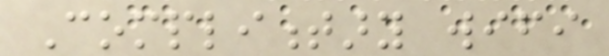Complimentary wifi
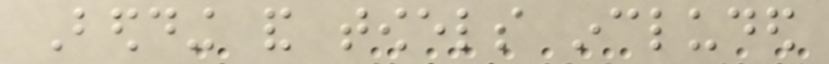Bedding and towels included
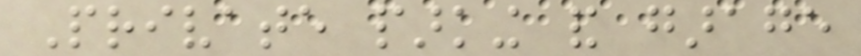Private parking and garage
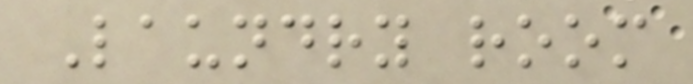Laundry room
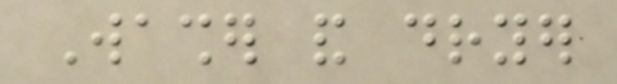Washer and dryer
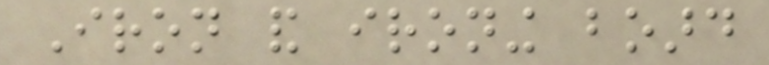Iron and ironing board
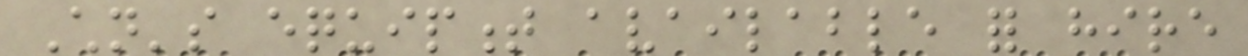Children's equipment available for hire
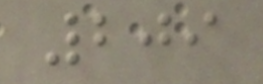209
